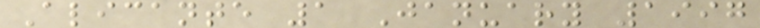Alicante 1 January 1997
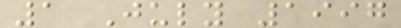1 July 1997
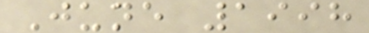June 1998
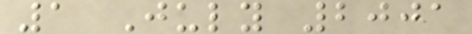1 July 2001
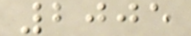2005
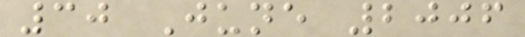30 June 2006
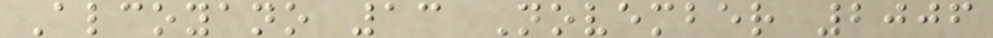Alcoyano 13 November 2006
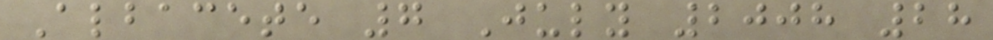Albacete 7 July 2008 28
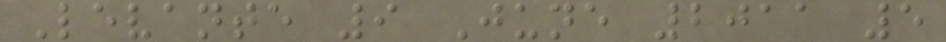Levante 9 June 2011 5
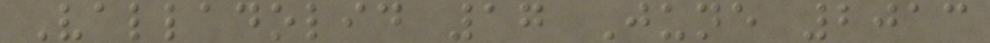Valladolid 17 June 2013
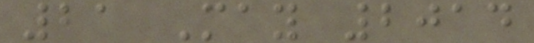21 May 2014
